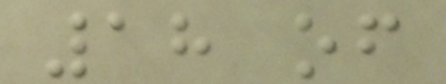18 of
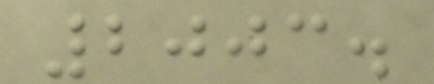2003.
